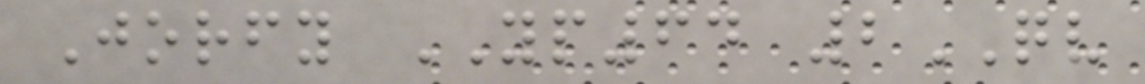Jorfy YP64 2QV
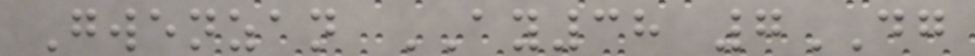Gwenzan AY38 7DG
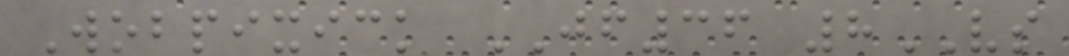Wobpixick JF36 8VS
